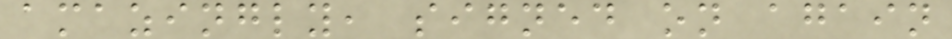amazingly, signed on again
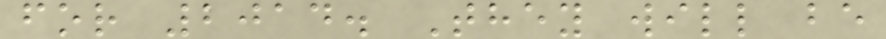for 2014. They will be
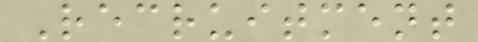Recruitment
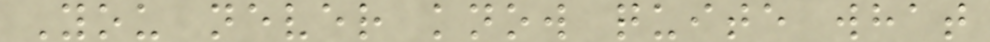You never know quite what
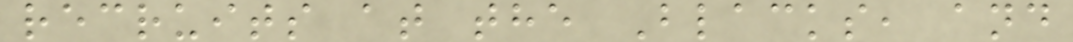recruits at the Blacks, and
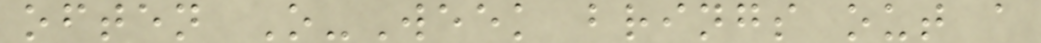often O-Week brings out a
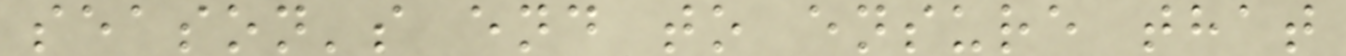season's end to ensure that
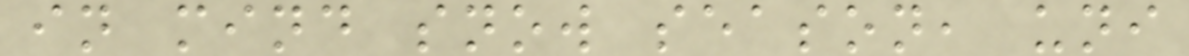in mind snow season, uni
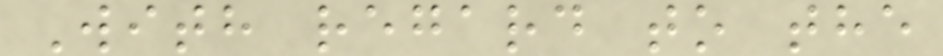With regard to the
